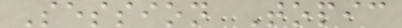Session Topic
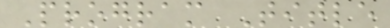Program Title
